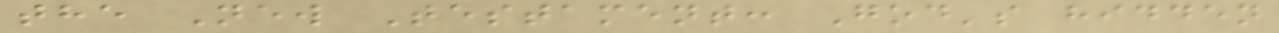the New Testament: God's hidden
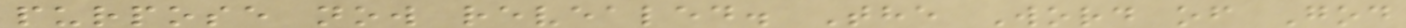purpose now revealed. The Word of God
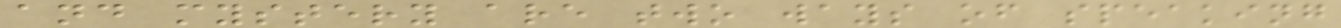and mystery are two ways of speaking
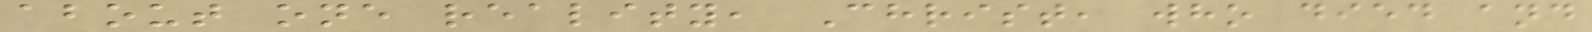about one reality, Christ, who died and
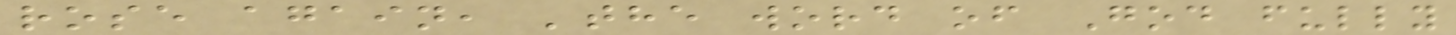rose again, 'the word of God fully
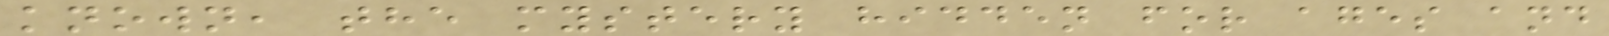known, the mystery hidden for ages and
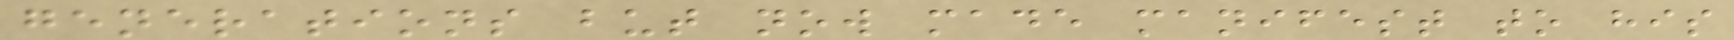generations but now made manifest to his
